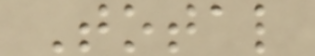Total
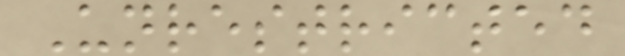Unrestricted
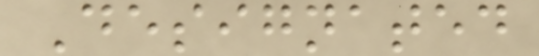Designated
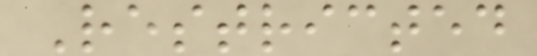Restricted
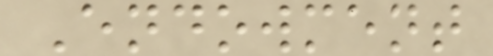Endowment
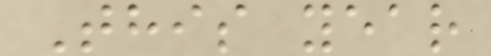This year
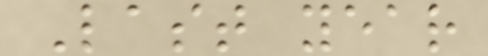Last year
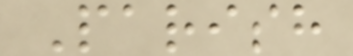Parish
